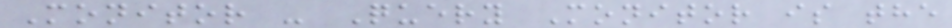Monitor - Query Monitor is the
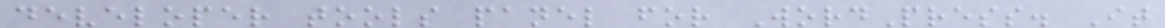developer tools panel for WordPress. It
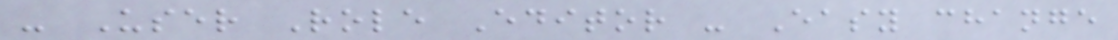- User Role Editor - Easy change
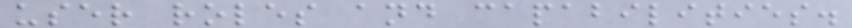user roles and capabilities.
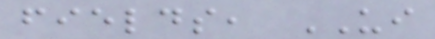fields, UI
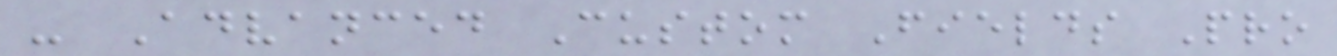- Advanced Custom Fields Pro
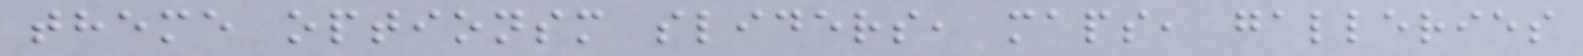theme optionsm sliders, maps, galleries
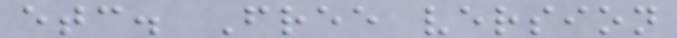etc. Free version
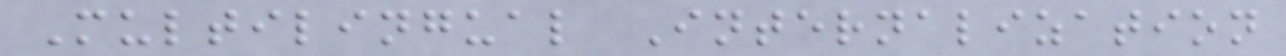Multilingual Internalization
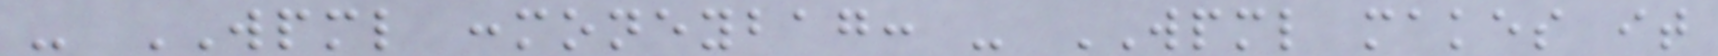- WPML :moneybag: - WPML makes it
